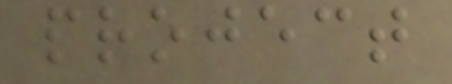project
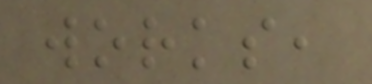works,
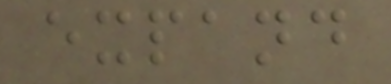expand
